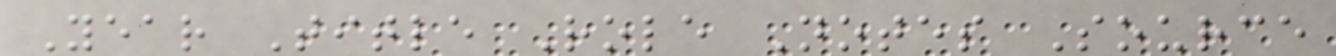Year Title Role Notes Source
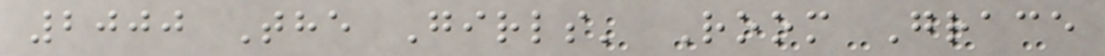2000 The Girls' Room Grace
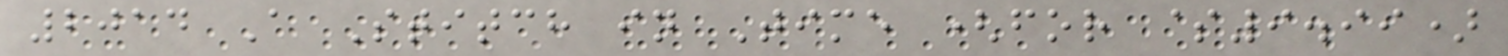2014 A Stitch in Time (for $9.99)
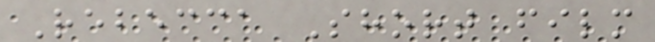Rebecca Short film
